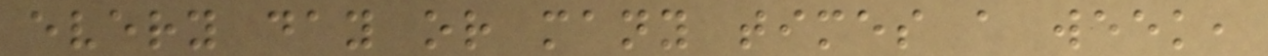every day or many times a week,
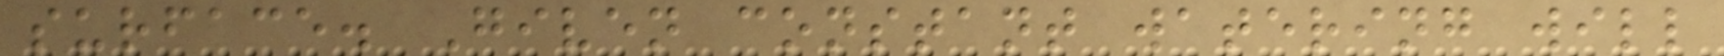surface. Given constant watering will
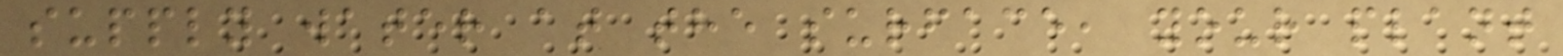supply water at the surface, your plant
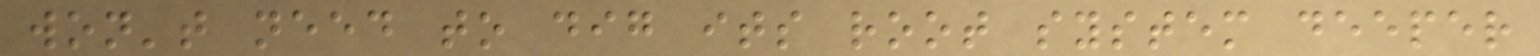won't need to dig its root system deeper
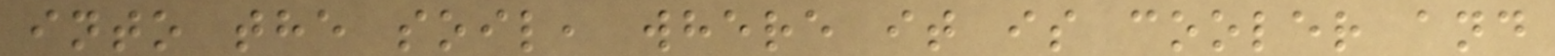into the soil, where it is cooler and
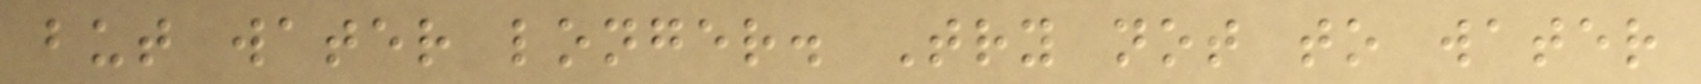but water longer. Try not to water
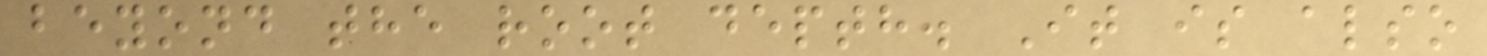beyond the root depth. It is also
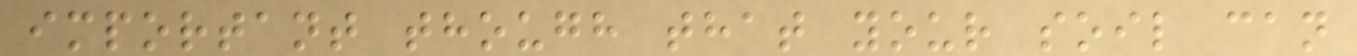important though that your soil can
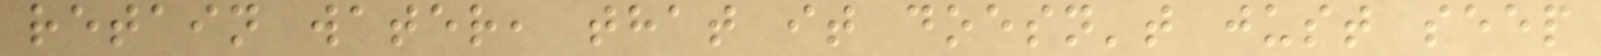retain water, that it doesn't just seep
